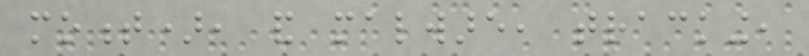moment), and malware, tracking,
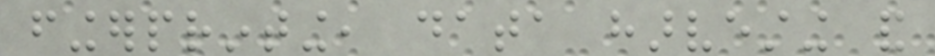fingerprinting, data harvesting and
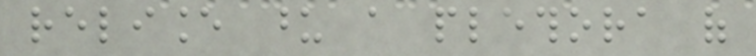reliance upon a plethora of
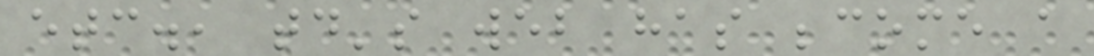etc., today's web has become a
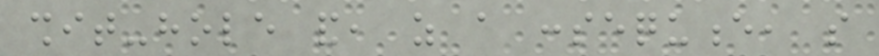shit-hole and, as a consequence, so
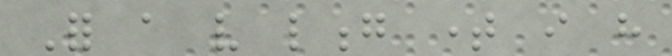For a very long time i have
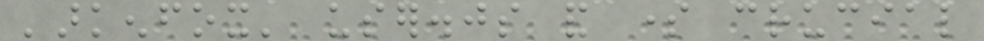'arkenfox' user.js and some crucial
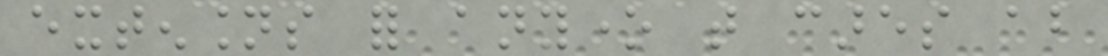extensions for anyone that cares about
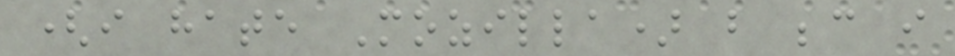(i hate Mozilla) but because i
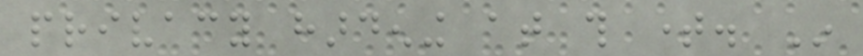privacy hardening at this time. In
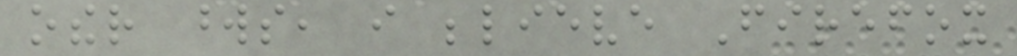other words, i believe Firefox
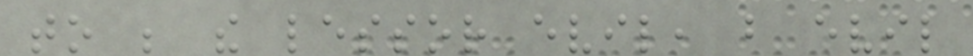to be the lessor evil, but evil
